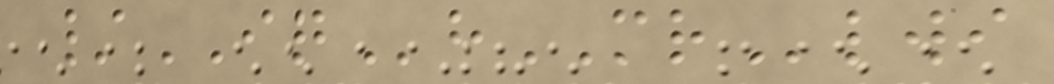/IQhMRlwi
